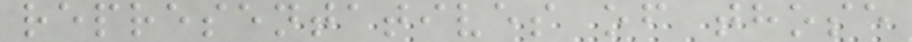representatives of those
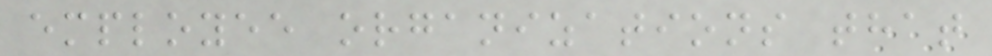employee organizations that
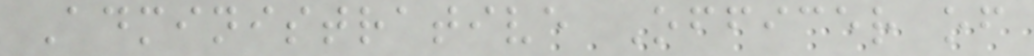Administrative Officer of
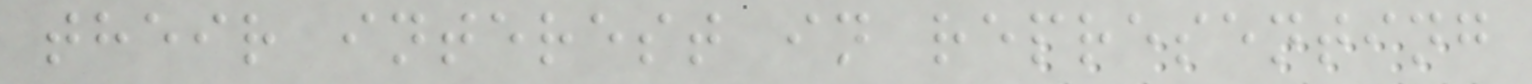their interest in representing
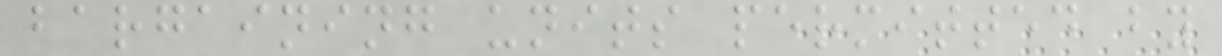bargaining units permitted by
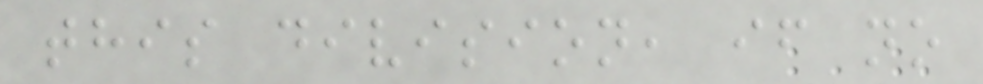this division, if no
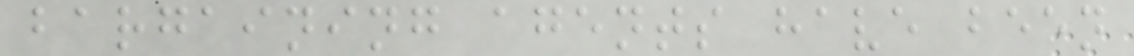bargaining agents have been
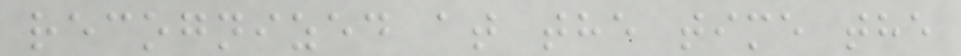recognized at the time the
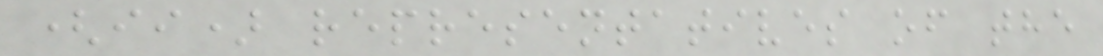(ii) representatives of the
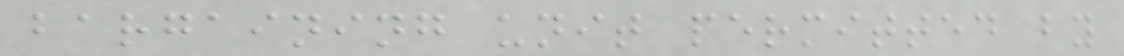bargaining unit permitted by
